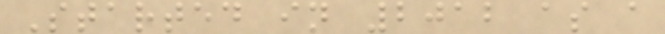Started in 2012 as a
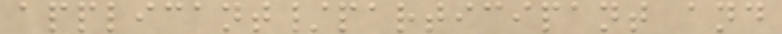applicant/participant and
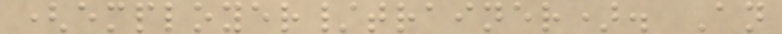(employer/trainer). An
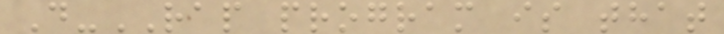D-RAP program is that
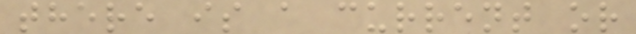there is a current or
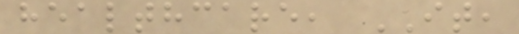healthcare, IT,
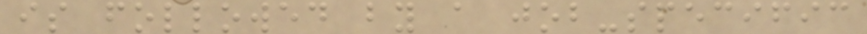is followed by a job-specific
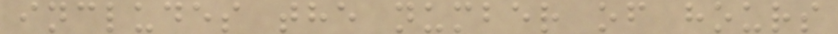includes the number of hours
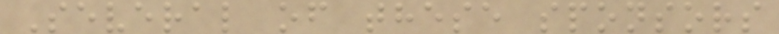Several of these sponsors
